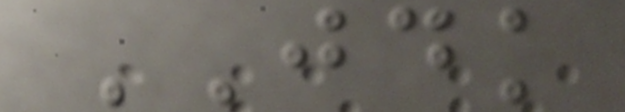JDK
